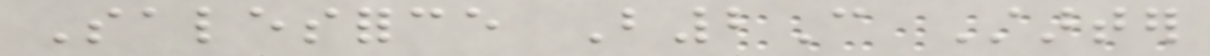Salesforce B2C Starter
